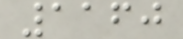1160
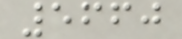5660
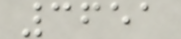3651
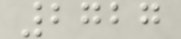2727
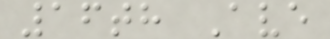16th Ave
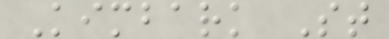Kimbark St
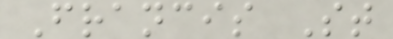Francis St
